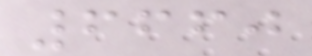6660
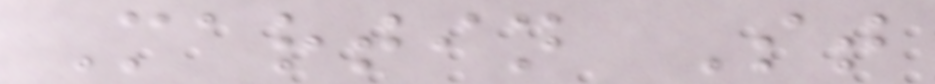Martin St
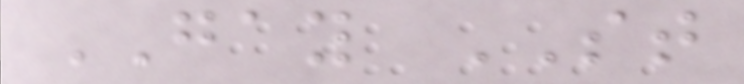GAY ST
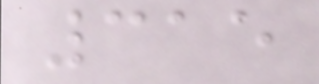315
